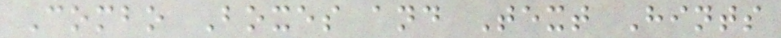Combo Boxes and Text Hints
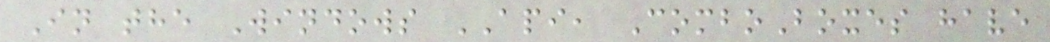In the Windows API, ComboBoxes have
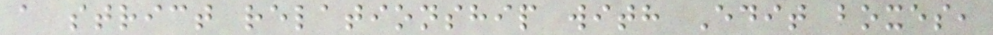a strict relationship with Edit boxes,
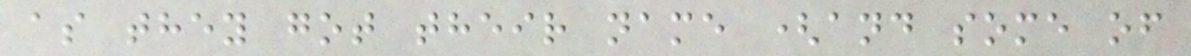as they got their name (and some of
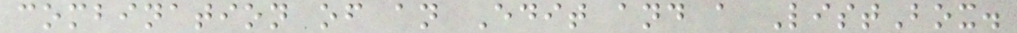combination of an Edit and a ListBox.
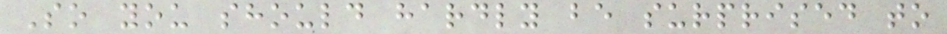So you should hardly be surprised to
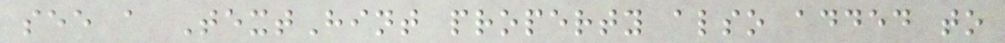see a TextHint property also added to
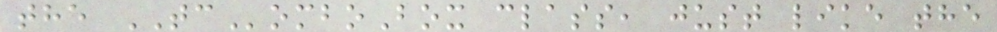the TComboBox class, just like the
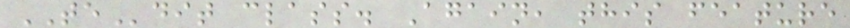TEdit class. Again, this feature
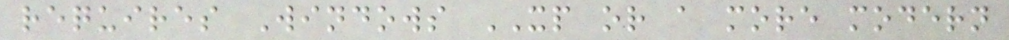requires Windows XP or a more modern
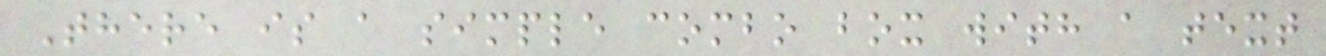There is a simple combo box with a text
